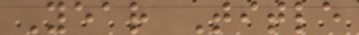Year Title
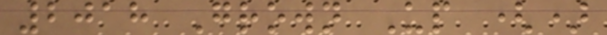2018 Grown Up ()
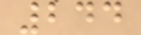244
